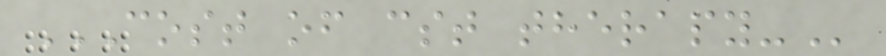COST OF CST THERAPY-
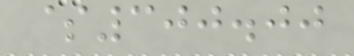$300.00
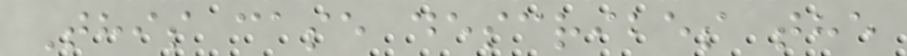This case describes the
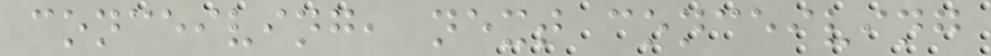conceiving, next conceiving
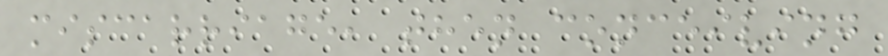miscarriage, then conceiving
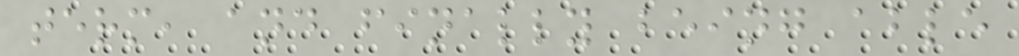term, and finally being able
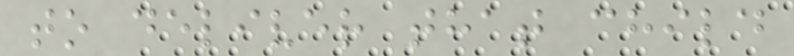to deliver that child
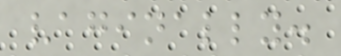vaginally.
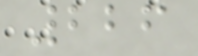226
